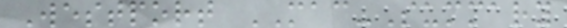Westport MAC-Summary
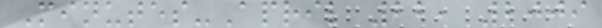Minutes-April 22, 2009
